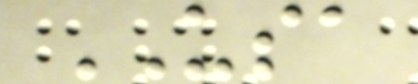USA
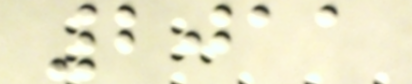2011
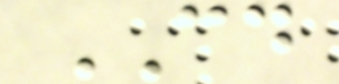CD
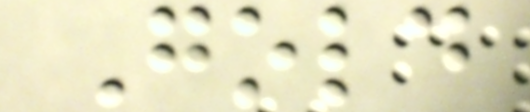Gold
